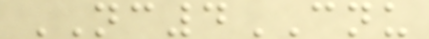NC4CNU
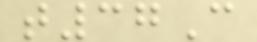t37C
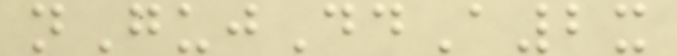nGujDdA2x
